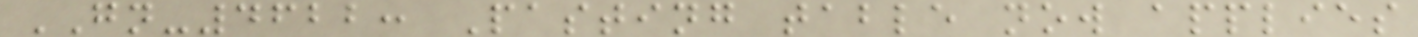GN-4622: Pasting table now applies
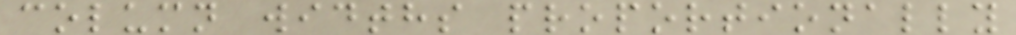column widths proportionally
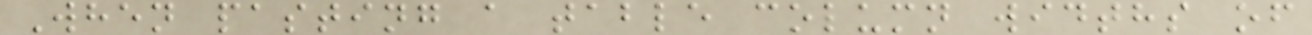When pasting a table column widths of
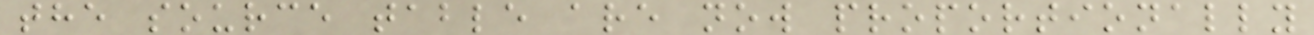the source table are now proportionally
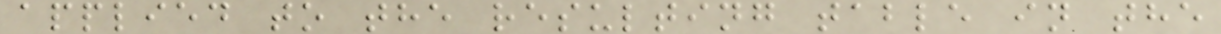applied to the resulting table in the
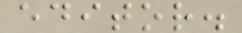editor.
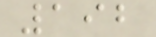192
